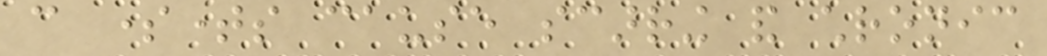can sometimes cause scarring and chronic
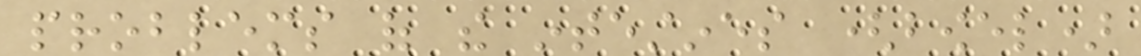problems of the intestines (bowel)
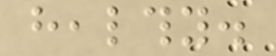healthy.
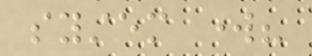system work?
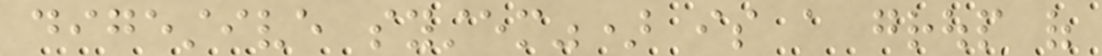digestive system") is a group of
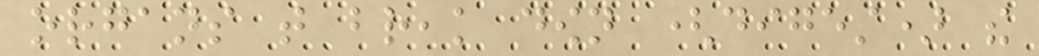organs that break down (digest) the
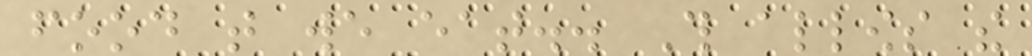food that we eat.. This allows the
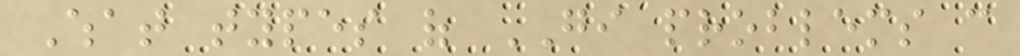What types of GI problems can
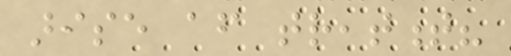arise after treatment?
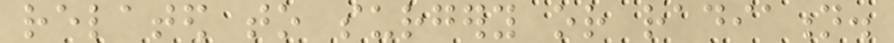related to surgery or radiation.
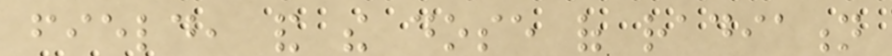field, and the dose of radiation
